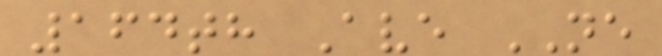164th Ave NE
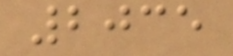2035
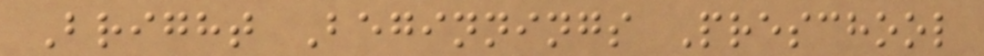Bright Beginnings Preschool
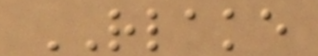RLAKE
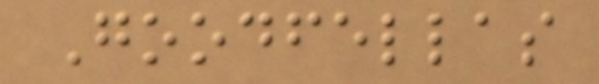Goodfellas
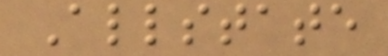Allstate
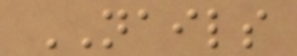NAILS
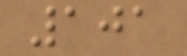101
